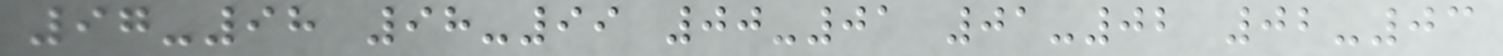97-98 98-99 00-01 01-02 02-03
